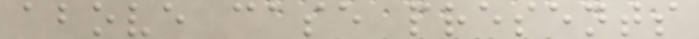above case presents
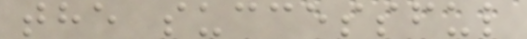the successful
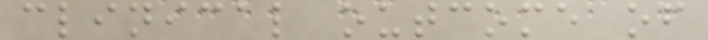clinical outcome of
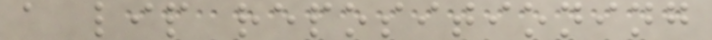a lip repositioning
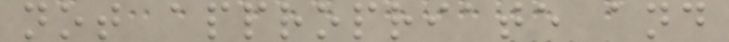not appropriate and
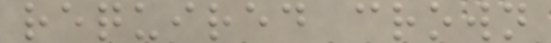required crown
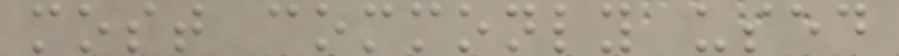most commonly used
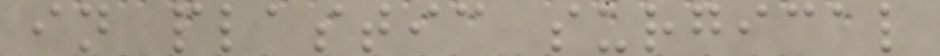in plastic surgical
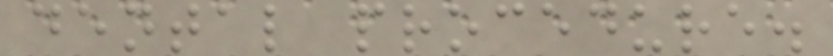dental procedure.
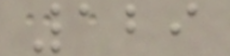129
